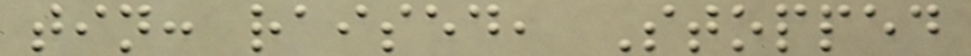tin: raised, Stopped
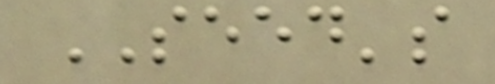SEED's
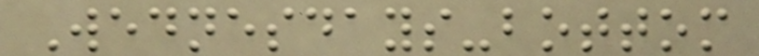Wednesdays-bottom
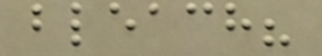bleach?
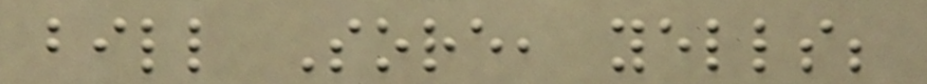bill Sore, yells;
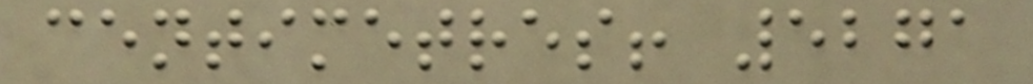centimetres! 5271
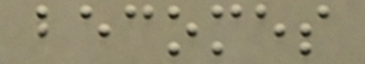becomes
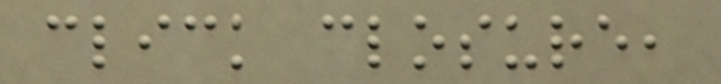click closure,
